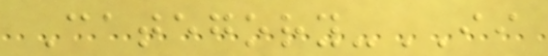Category-II
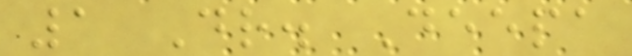1 Dr. Deepa
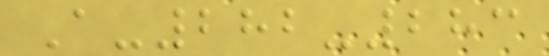A-282-283
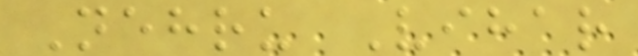Nehru Vihar
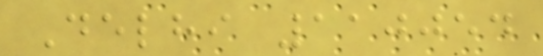Delhi 110054
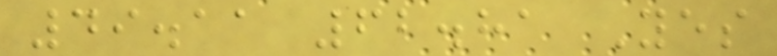49.11 62.81 Yes
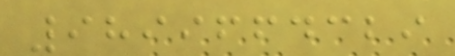9899664329
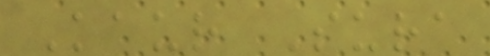Kaur Sura
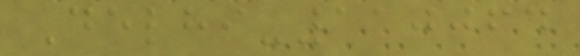Delhi-110064
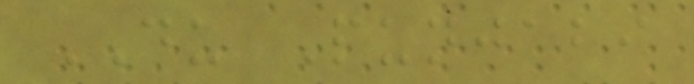DU Punjabi
